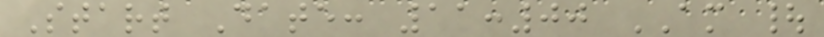Start Date: 11:00 AM |
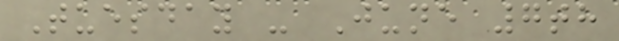Tuesday - June 7th
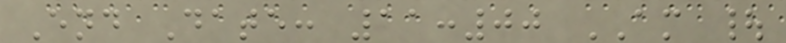End Date: 11:00 AM |
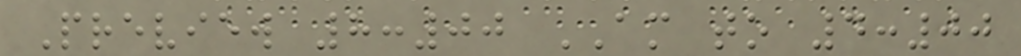Preview 8:00 AM to 4:00
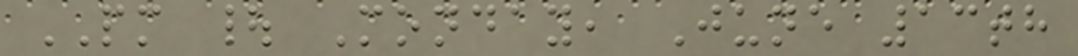PM | Monday, June 13th
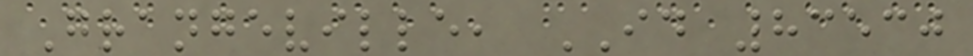Grangeville, ID 83530
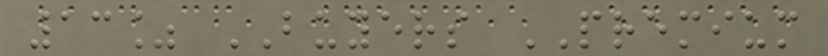13% BUYERS PREMIUM
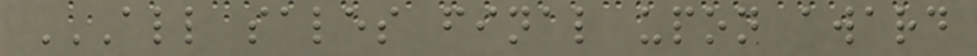ALL SALES FINAL UPON AWARD
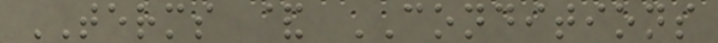TERMS & CONDITIONS
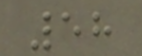58
